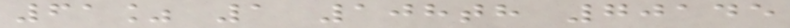61% 1 108th 70145
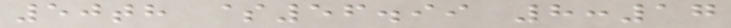50th $56.99 8:17
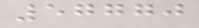57770
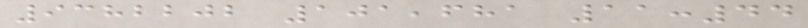9382202 101,681 11:44
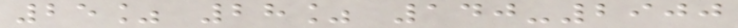25% 28% 140-2900
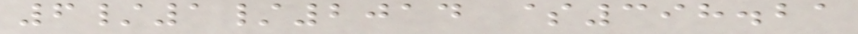6/1/2014 $398.21
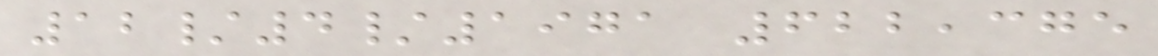12/4/1971 622,375
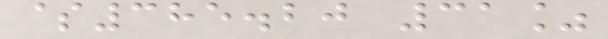$385.20 31%
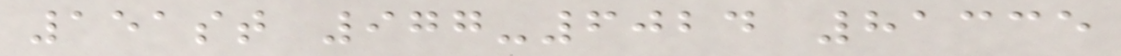151st 977-6024 81335
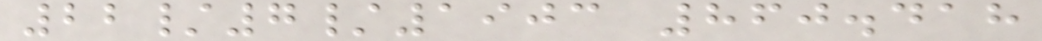22/7/1903 860.418
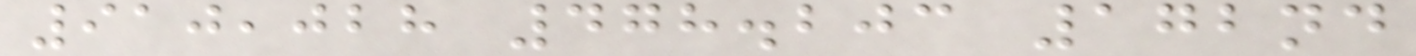910,028 478.203 172nd
